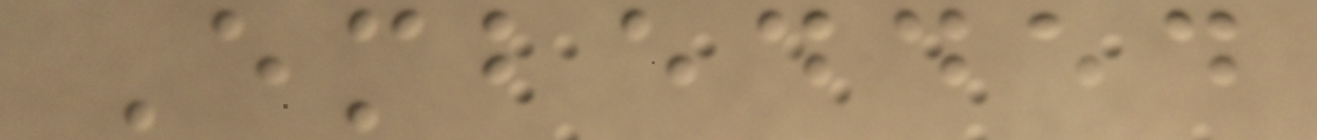Embedded
